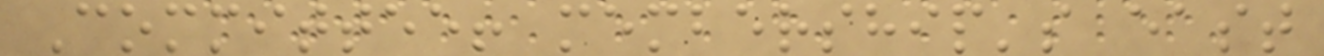Committee! membership's east
